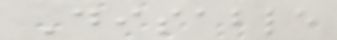Disable
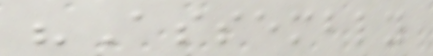"Assembly
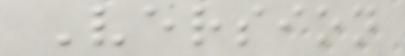Version
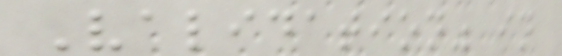Validation" in
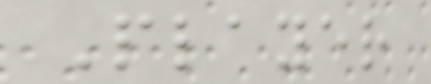Player
